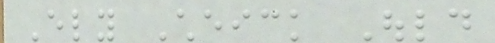Ely Cheick Ould
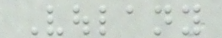Voulany
